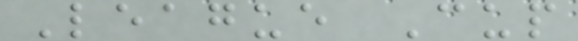League Cup
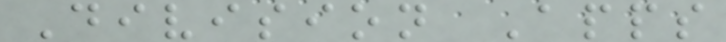Division Apps
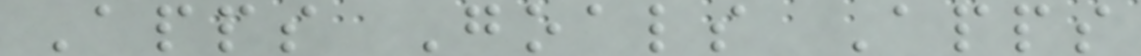Apps Goals Apps
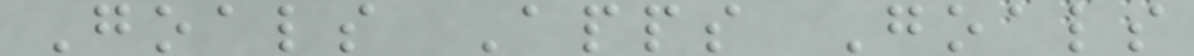Goals Apps Goals
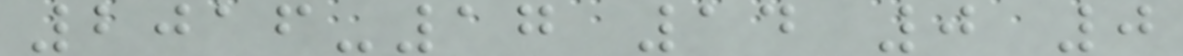2016-17 14 0 0
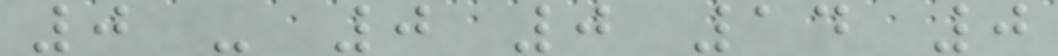0 - 0 0 14 0
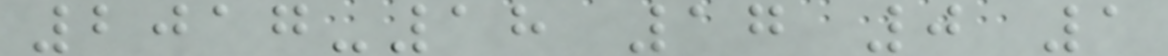2017-18 17 0 1
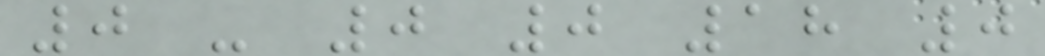0 - 0 0 18 0
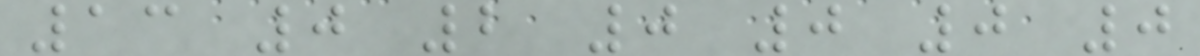13 0 2 0 0 0 0
